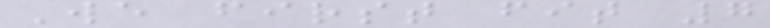We first fit 7
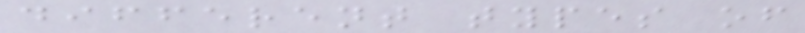different types of
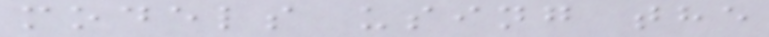models using the
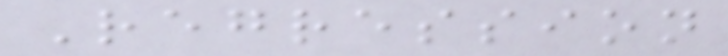Regression
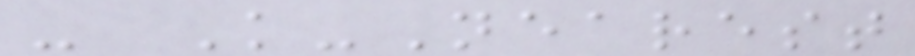- K-Nearest
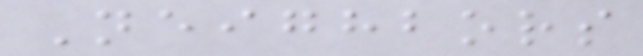Neighbors
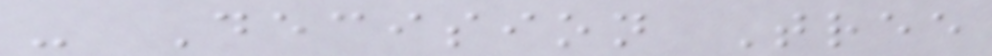- Decision Tree
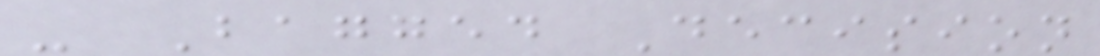- Bagged Decision
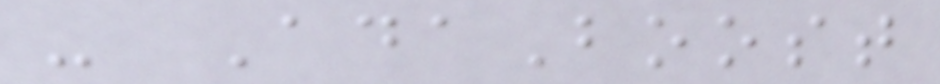- AdaBoost
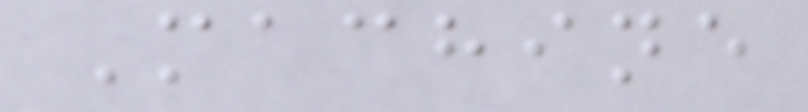Machine
